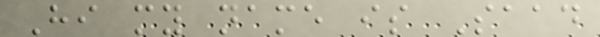Hi my name is Saad
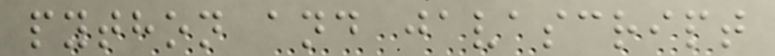python and javascript
